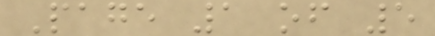Page 1 of 5
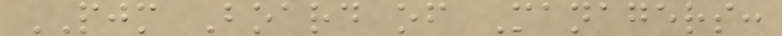PJM Board of Managers:
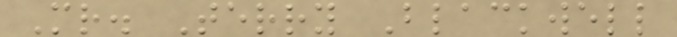Mr. Terry Blackwell
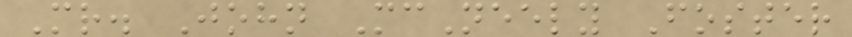Mr. John McNeely Foster
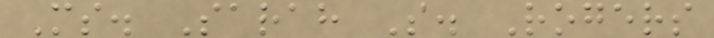Ms. Sarah S. Rogers
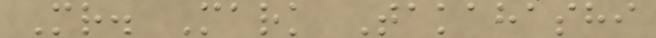Mr. Mark Takahashi
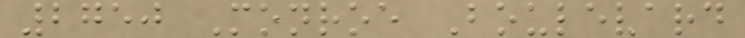2750 Monroe Boulevard
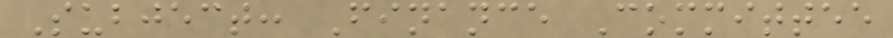Subject: Finance Committee
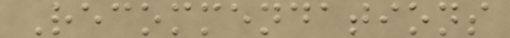Recommendations
